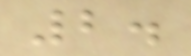2.
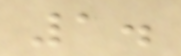1.
